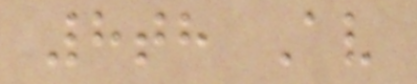8th Av
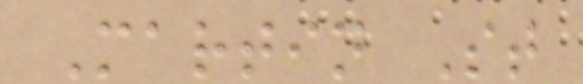Martin St
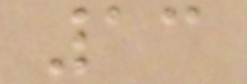13
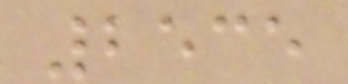2535
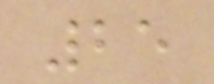25
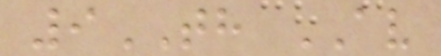9TH AV
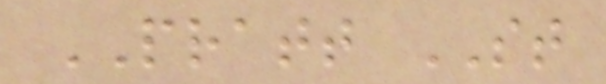PRATT ST
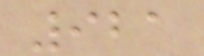921
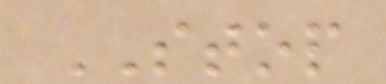STOP
